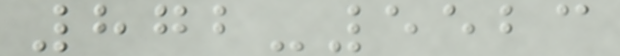872-5523
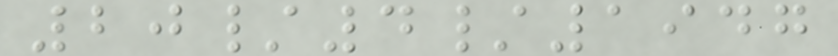20/4/1947
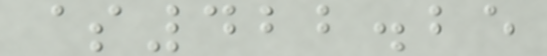$422.25
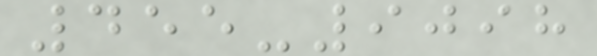455-9098
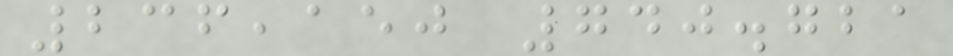236,150 740.721
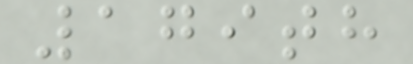179th
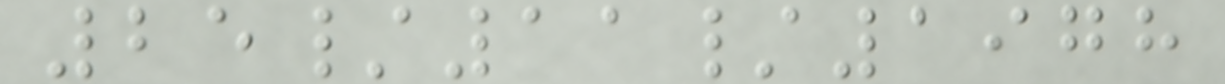25/11/1978
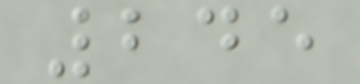245
